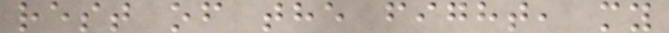rest of the fight, my
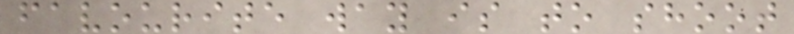favourite way is to shoot
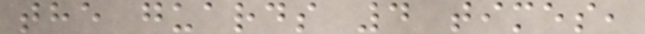the guards 4 times,
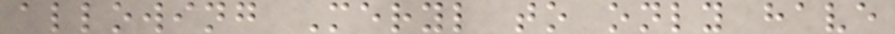allowing Meryl to only have
